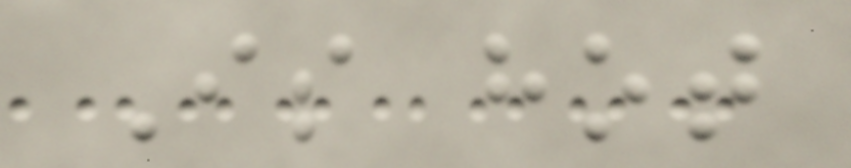Is hot
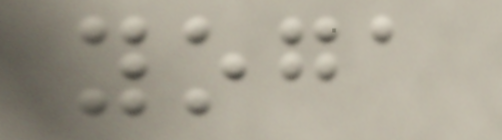yoga
